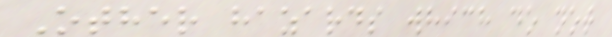Other hazards which do not
